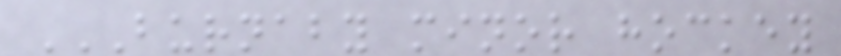BURNABY MINOR HOCKEY
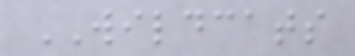WILDCATS
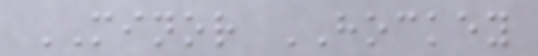MINOR HOCKEY
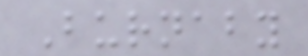Burnaby
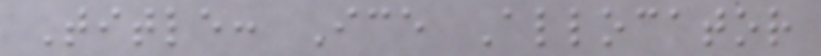Title: Ice Allocator
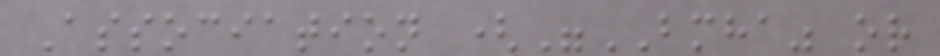Association ("BMHA" or
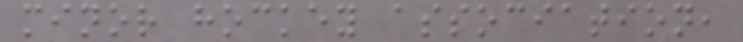minor hockey association,
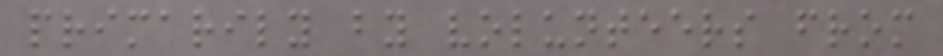primarily by volunteers from
